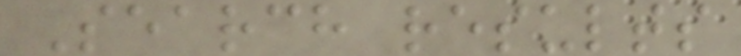Search results
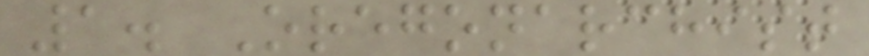1. Oregonarchist
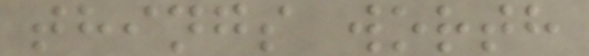things worth
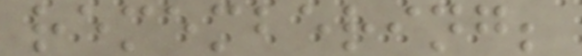remembering;
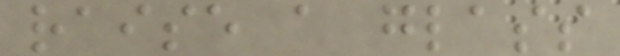raise a glass
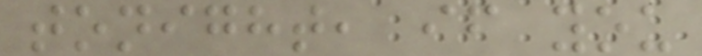tonight, if you
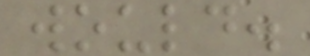would.
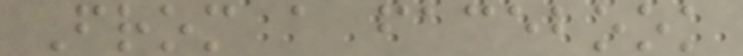From a facebook
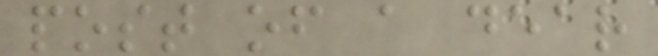post of a dear
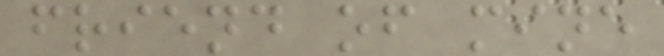friend of mine
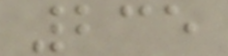235
